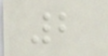2
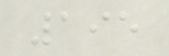195
